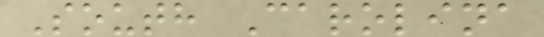South Carolina
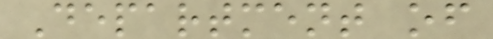Department of
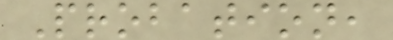Probation,
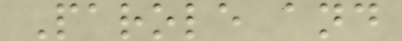Parole and
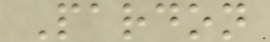Pardon
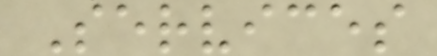Services
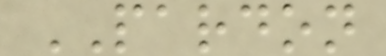PARDON
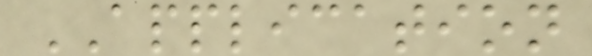APPLICATION
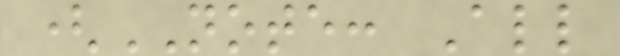(NOTE: All
